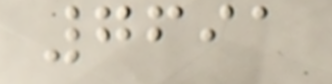7691
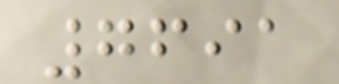7691
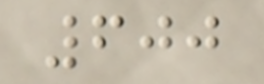600
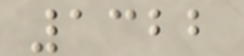1322
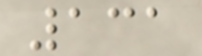131
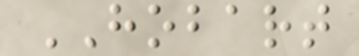HOBART
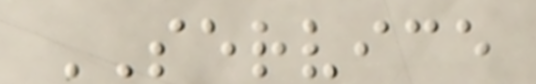SERVICE
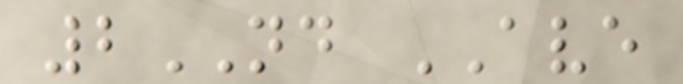2ND AVE
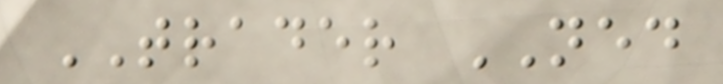TRADER NED
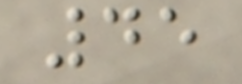45
